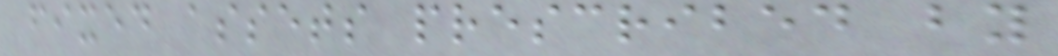fixed assets prescribed by
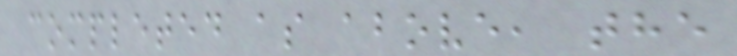completed as above, the
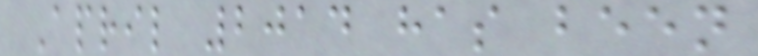April 2014 has been
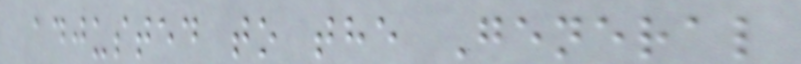adjusted to the General
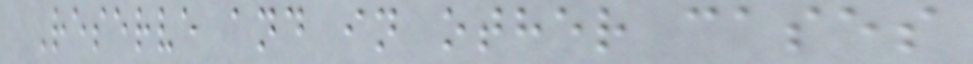Reserve and in other cases
